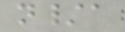n/a
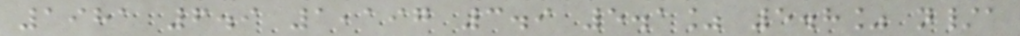1981 6.9 1,197 3.9 5.1% 5.8% n/a
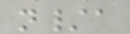n/a
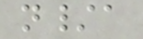n/a
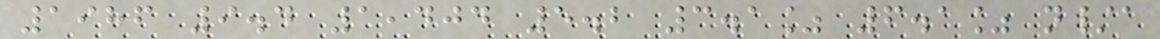1986 9.4 1,404 5.2 3.1% 6.1% n/a
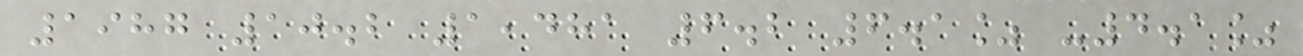1987 10.2 1,481 6.2 6.1% -4.1%
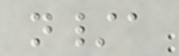n/a
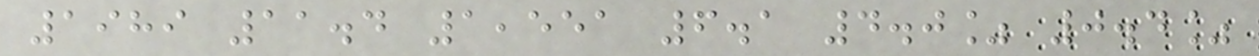1989 11.4 1,551 6.1 4.0% 0.4%
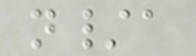n/a
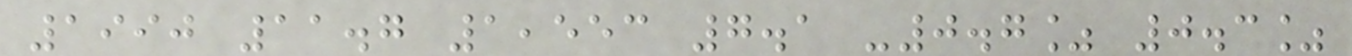1990 11.7 1,553 7.1 -0.7% 0.3%
